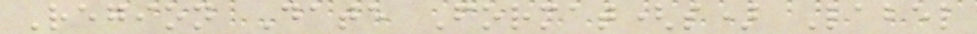Region Date Format(s) Label
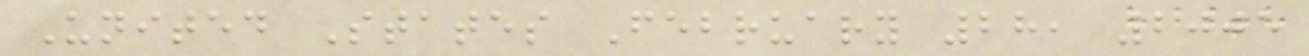United States February 28, 2005
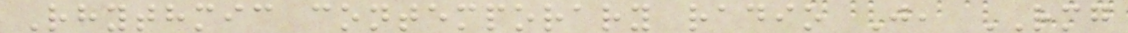Rhythmic contemporary radio J, RMG
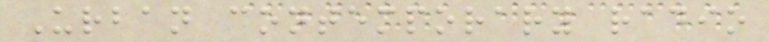Urban contemporary radio
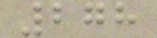278
